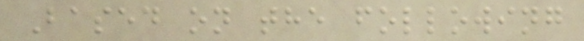Based on the following
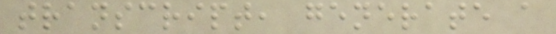transcript, generate a
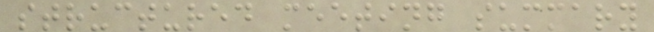structured meeting summary
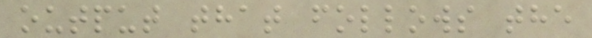output that follows the
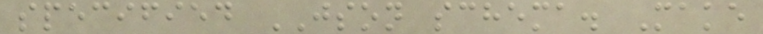specified JSON schema. Make
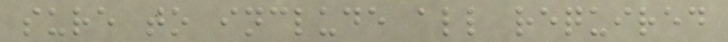sure to include all required
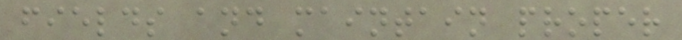fields and maintain proper
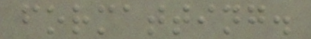formatting.
